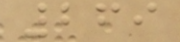269
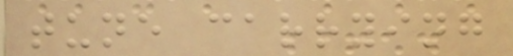tune carrying
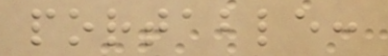portable:
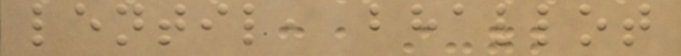lentil, bhallot
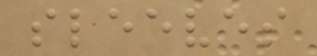sleeves
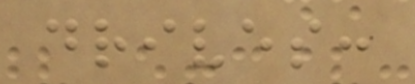drives:
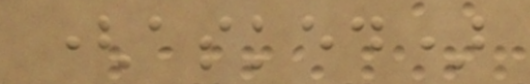(asked)
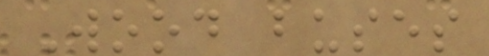Wood buses
